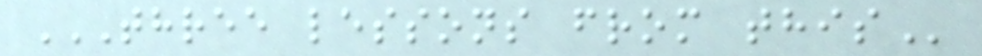THREE LESSONS FROM THIS
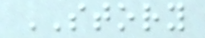STORY
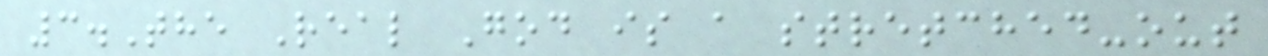3.The Real God is a stretched-out
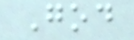God
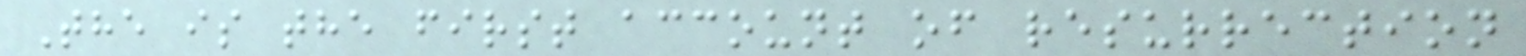The is the first account of resurrection
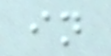in
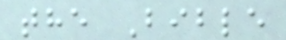the Bible
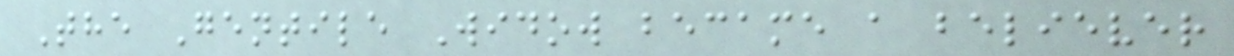The Gentile Widow became a believer
